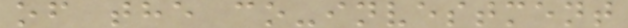of the co-investment
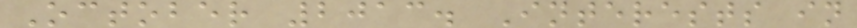October 2013. Interests in
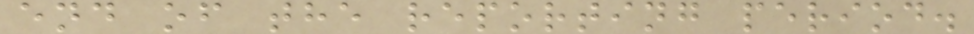end of the reporting period.
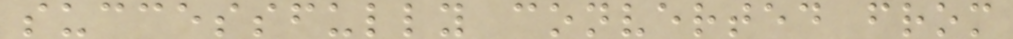successfully converted from
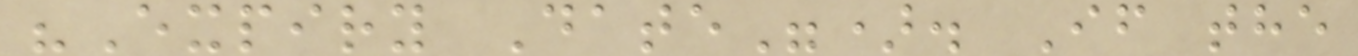"Expiry Date"). If the
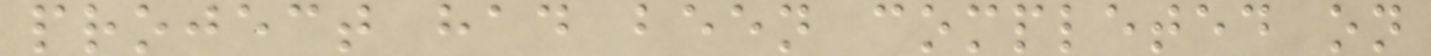project had been completed on
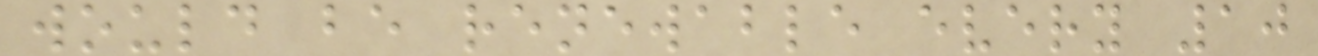would be renewable every 10
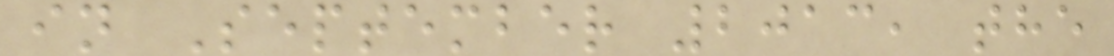in September 2013, the
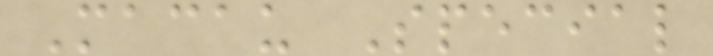Macau Special
